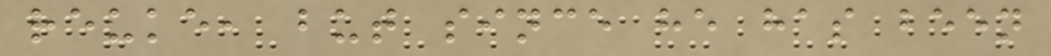reuke, but since he has been
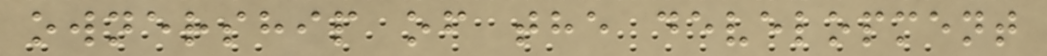ownership of the development
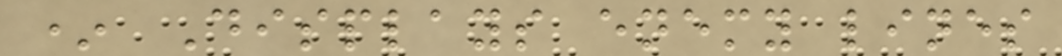* Displays enemy lines
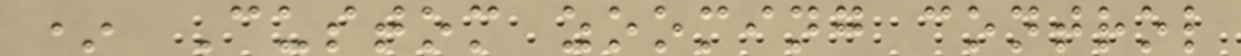* Custom zooming control
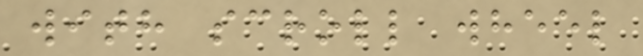with scroll wheel
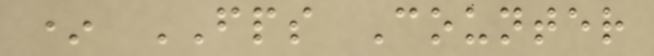* FPS Counter
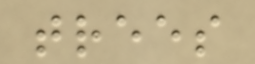trees
